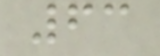63
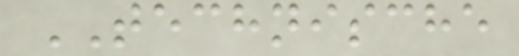TECHNISCHE
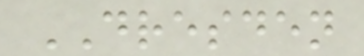DRESDEN
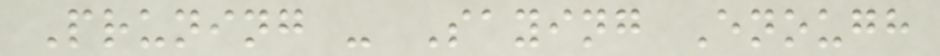Pruning - Saying Enough
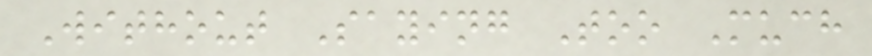Without Saying Too Much
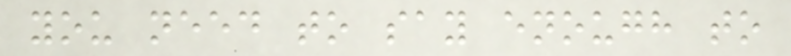you need to say enough to
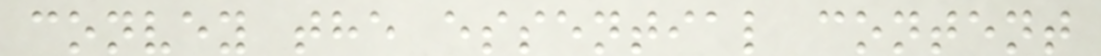convey the essential content
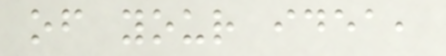of your idea,
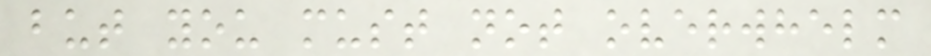but you must not overwhelm
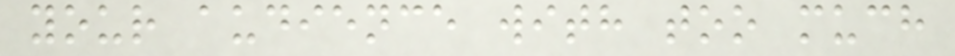your audience with too much
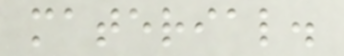material.
